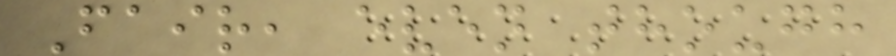Fair, even though
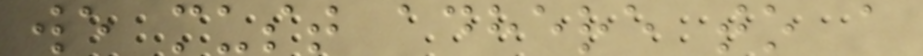we must adhere to a
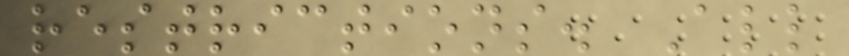restrictions. All
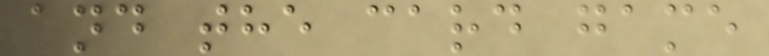and the card game
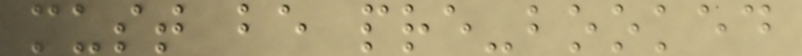must be pre-booked
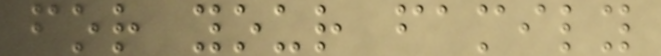for your family
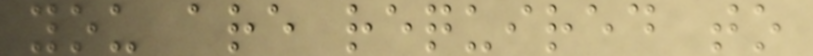you are required to
